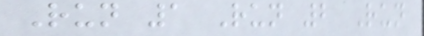Run 1 Run 2 Run
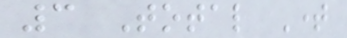3 Total Time
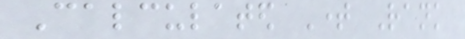Calculated Time Rank
